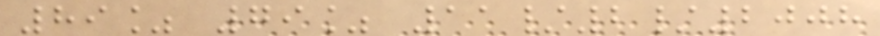89% 79% 11/2/2008
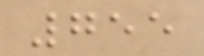755
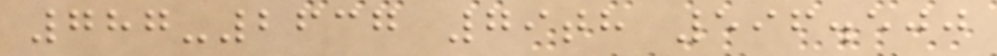787-2637 79th 596.500
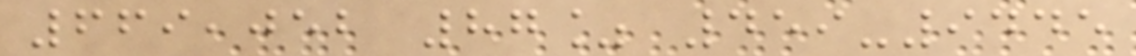669,052 87% 459-9445
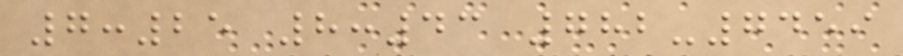7:25 8:43 782-7459
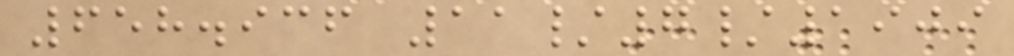658.936 11/7/1909
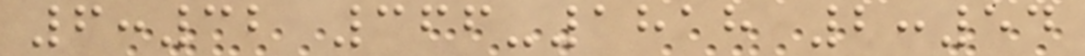6:32 366-1818 2:54
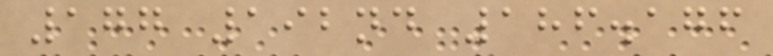177 192nd 186.176
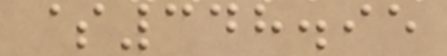$348.95
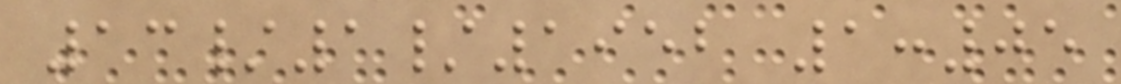13/1/1952 1:05
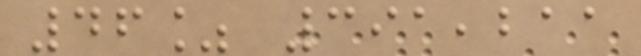46% 391,211
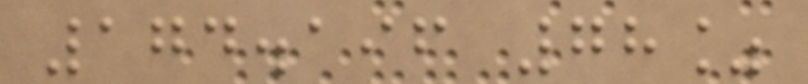174.196 78%
